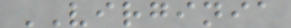VIRGINIA
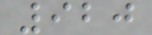920
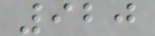920
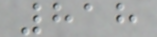818
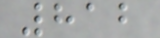812
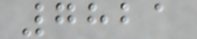7821
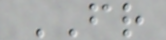FR
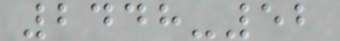2448-52
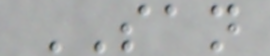SAN
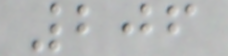206
